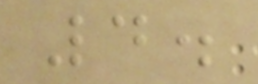4.
